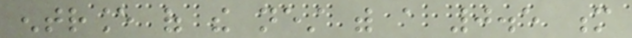entrance of the nest with a 0.5 m
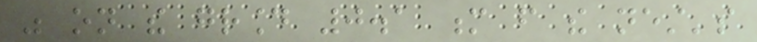was on the ground 0.1 m from the nest's
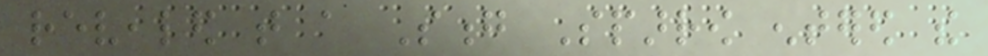revealed that a Song Sparrow entered the
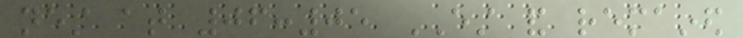nest at 06:05 EST and remained
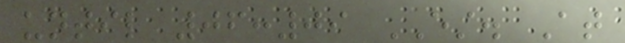until 06:09 EST. At
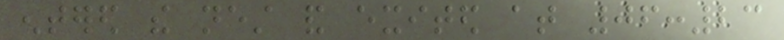entered the nest and exited at 06:23
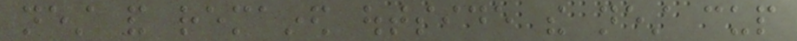nest and remained outside the nest cup
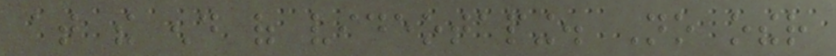at the end of videotaping. No other
